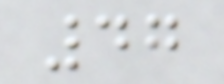47
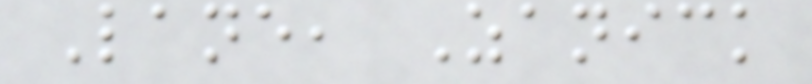Lane, Zanick
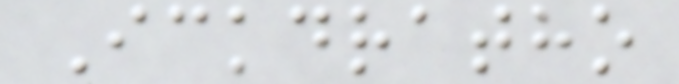Ickdratho
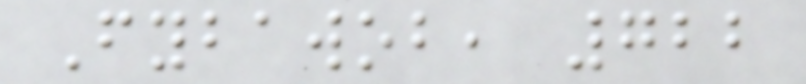Fybawob, 722
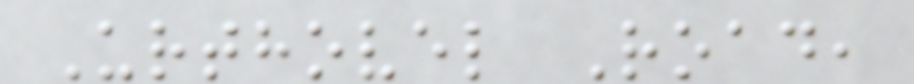Urthovel Road,
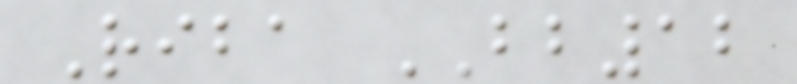Riba BB12
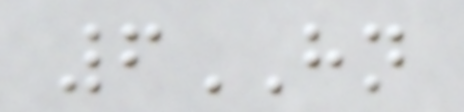6HN
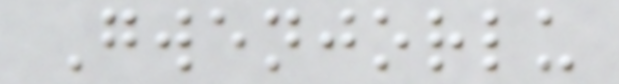Gwenjorlu
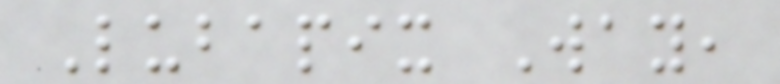Lubapix Way,
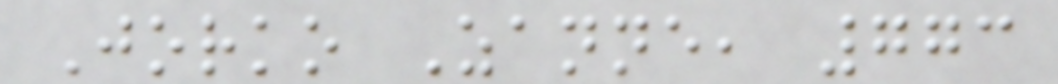Jorko Zanne, 773
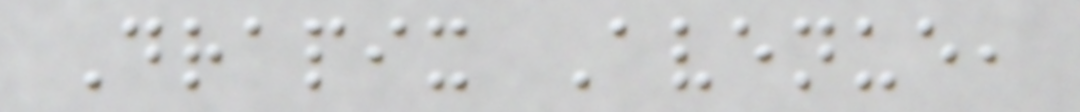Drapix Avenue,
